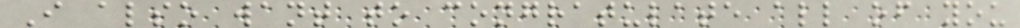I also want to congratulate all of you
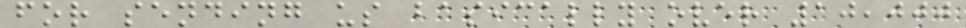for sending us basically over 10,000
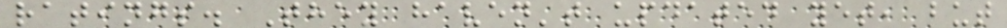ratings. They haven't updated yet, but
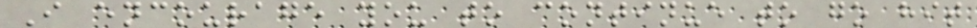I encourage you to continue to go hit
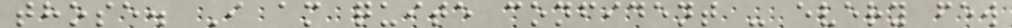those. I am quite confident - every few
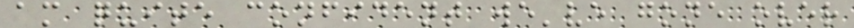am quite confident we've gone over
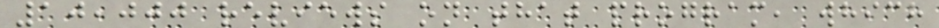10,000 reviews on that program, which
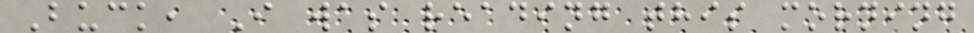Buck, I was reading this morning
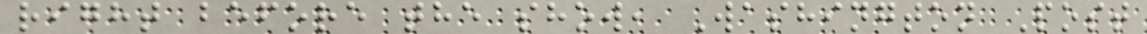right before the show, Washington Post
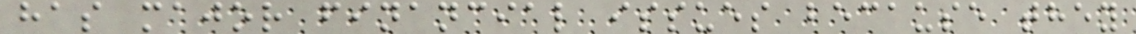has major financial issues because they
